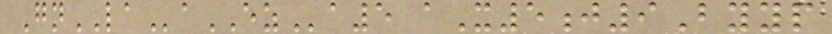GnLAaEZa5 aX5j9Byyp
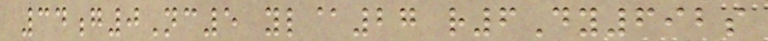34g0Nc5 yl@27 r6Dy692s
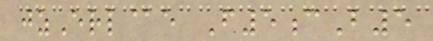jzErl@e F5cB5
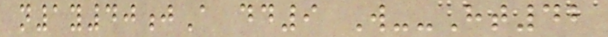n1y40jA dd9 W--Ht42
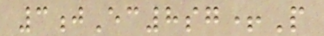3jEc8sg+P
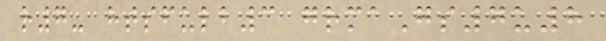r7- htsfulb3 grmaGs7u8
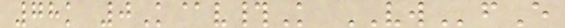78k 0K@v#K VWfE
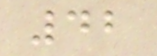42
